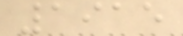1915
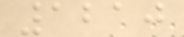1210
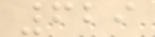629
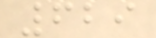629
